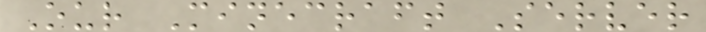Our Minecraft Server
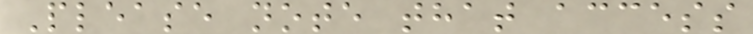Please note that access
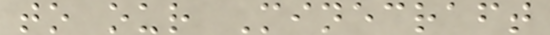to our Minecraft
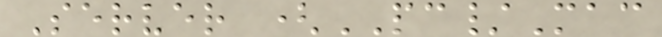Server (PC/Mac
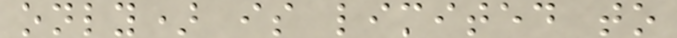only) is limited to
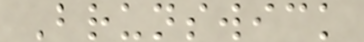Brunswick
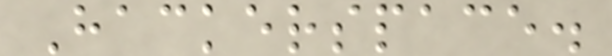Hackerspace.
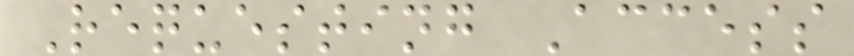Requesting Access
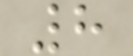8
